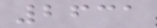2631
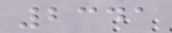2341
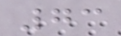73
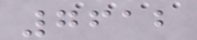7612
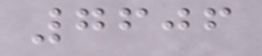7606
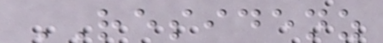RESIDENZ
